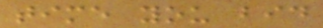time you bid
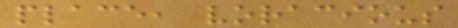place, voracious
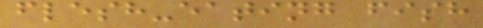flesh-eating fish
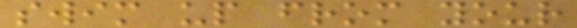swim up from your
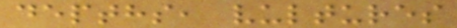depths, vultures
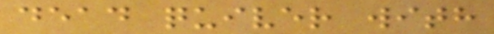dead quiver with
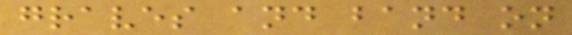graves and band on
